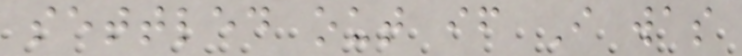settled out if I was
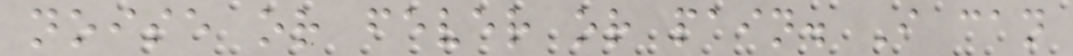noise or fever or pain. I can
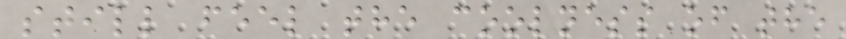still feel the coolness of the
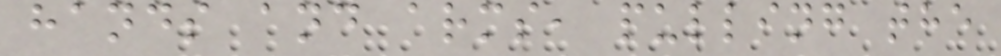hands and arms, pulling the
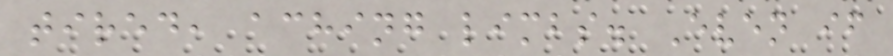tired, aching limbs. Even if
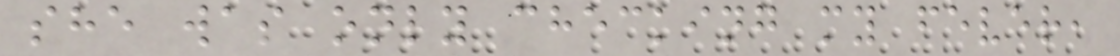she was only checking my fever,
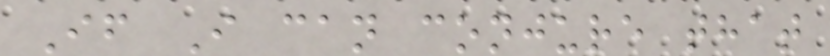If I can conjure that
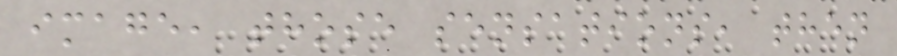image, those sensations, then
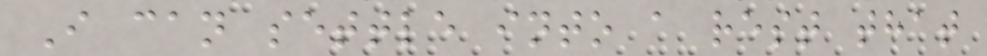I can settle into a rest that
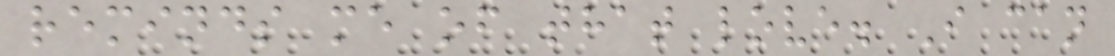reminds me of that love. I can
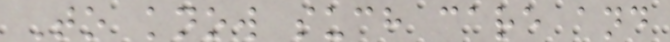To know such care and
